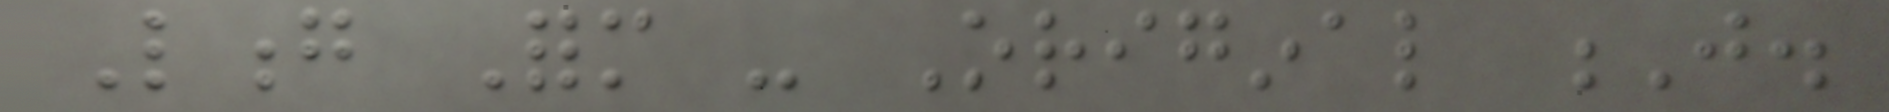Long Form - Original J.
